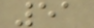51
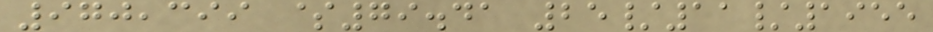970,399 $79.41 25/11/1955
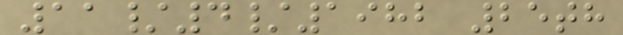11/4/1982 25th
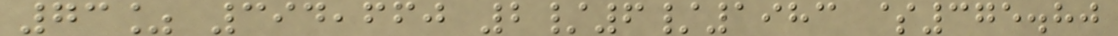73% 394,660 2/6/1983 $375.80
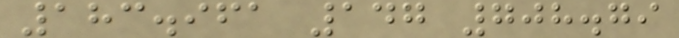183.961 147 708.79
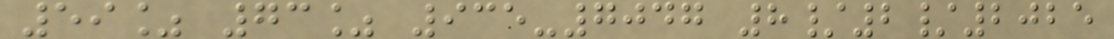59% 73% 935-7047 8/2/2025
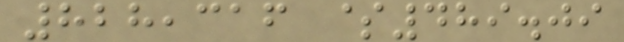828,316 $489.09
